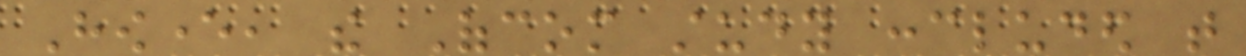However, the Ofcom study concluded that
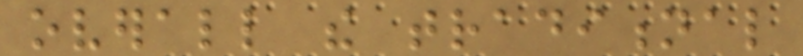overall the traditional
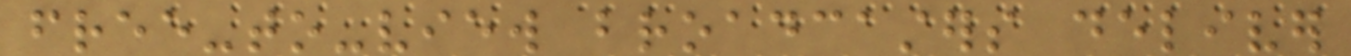free-to-view broadcasters deliver
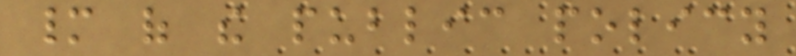many of the public policy
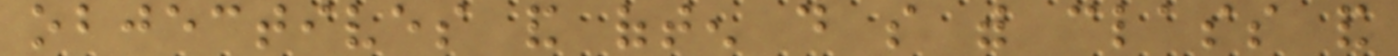objectives and often do so with class and
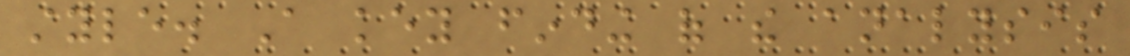style. A key finding of the analysis
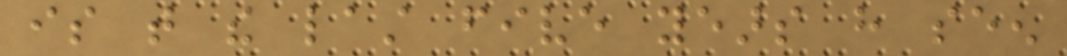is that the last five years have seen
